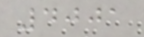4001
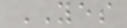YES
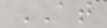AT
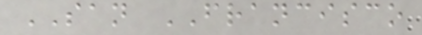SAN FRANCISCO
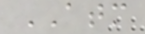ATM
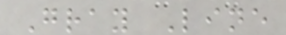Gray Line
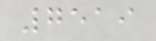7519
